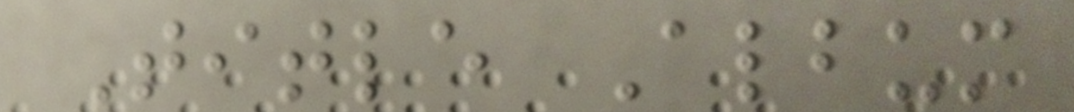Title Album
